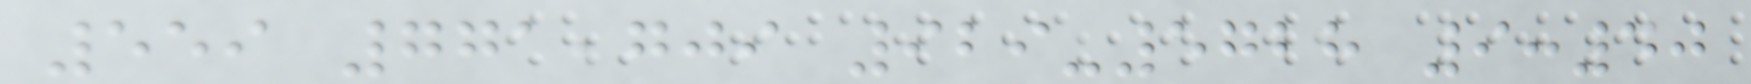559 771,709 929-5728 9:40
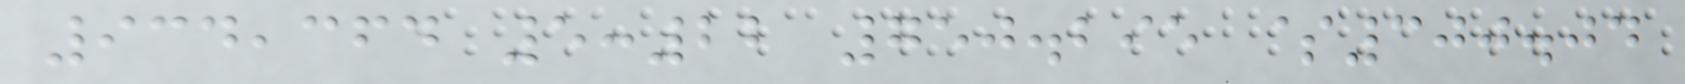934,364 5:22 750.295 $300.04
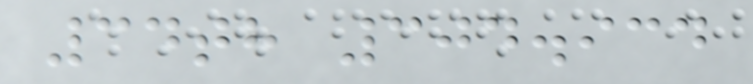34th 304.934
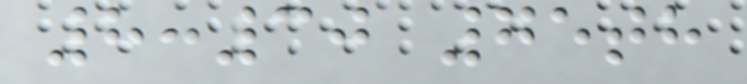8:30 75th
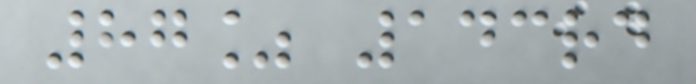87% 143rd
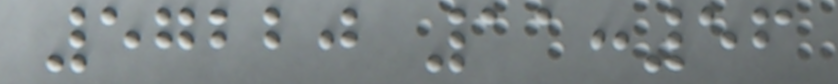57220 11:56
